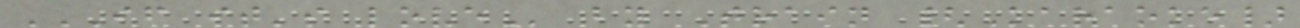IF IT'S LOVE by Train {Karaoke}
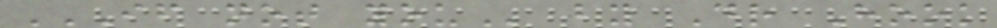IF NOT YOU by Dr Hook
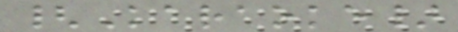{Karaoke}
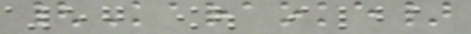{Karaoke}
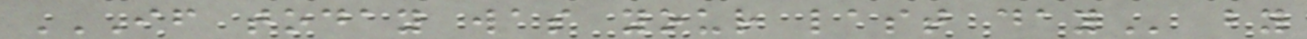IF TODAY WAS YOUR LAST DAY by
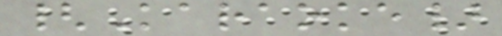{Karaoke}
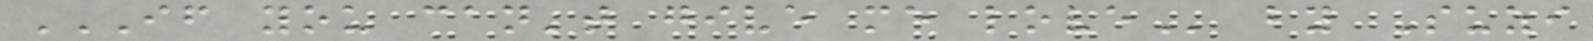IF YOU CAN'T GIVE ME LOVE by Suzi
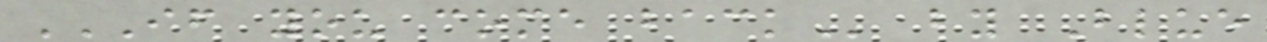IF YOU COME BACK by Blue
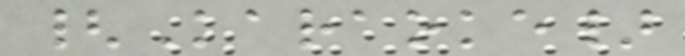{Karaoke}
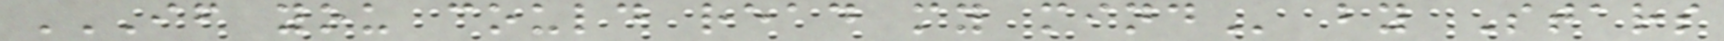IF YOU COULD READ MY MIND by Stars
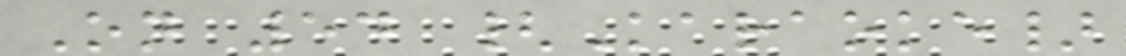On 54 {Karaoke}
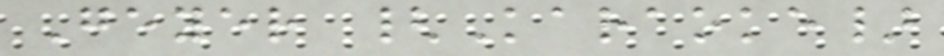Geyer {Karaoke}
